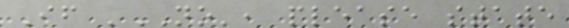If 'NO', please state
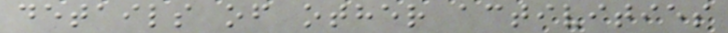details of other activities
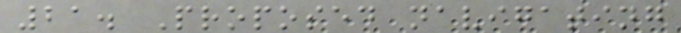21. Proposed navigating
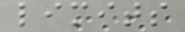limits
